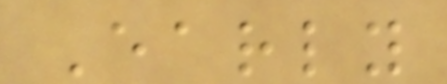Early
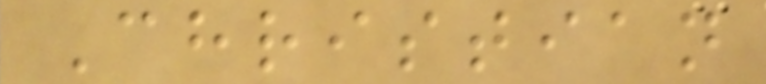Christian
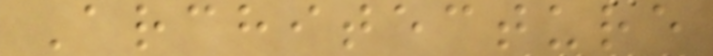Architecture
